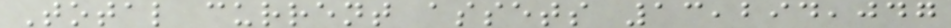Total current assets 13,294,047
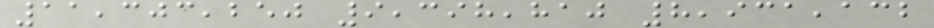11,303,250 9,398,810 8,931,132
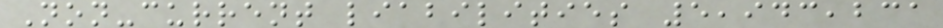Non-current liabilities 5,943,231
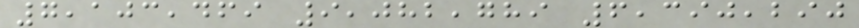7,103,469 9,082,789 6,390,290
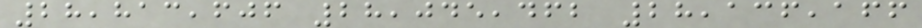28,813,606 28,045,462 28,136,166
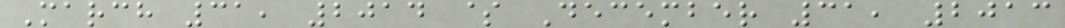March 31, 2014 $ December 31, 2013
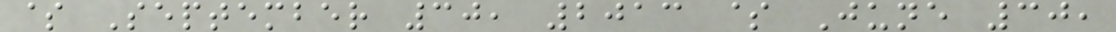$ September 30, 2013 $ June 30,
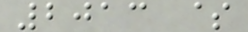2013 $
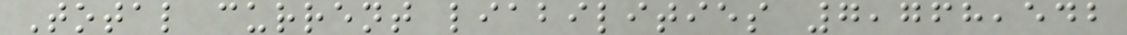Total current liabilities 7,768,542
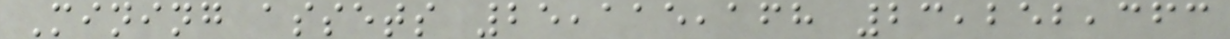Mining assets 25,115,168 23,252,363
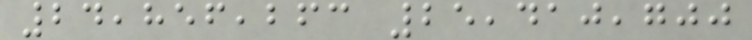24,856,263 25,410,700
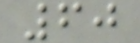60
